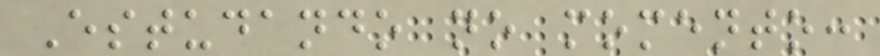Estudando no momento:
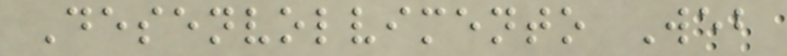Desenvolvimento Web
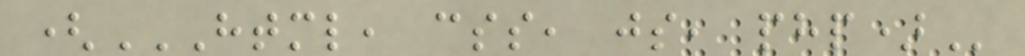(HTML, CSS, JS, PHP)
